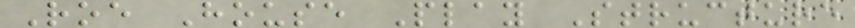Roe House Play Structure
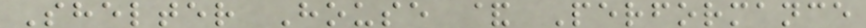Shelter House & Performance
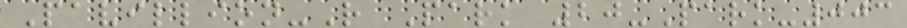Pavillion-R Park 20-Park-003
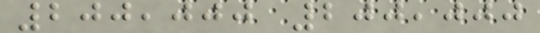200,000 200,000
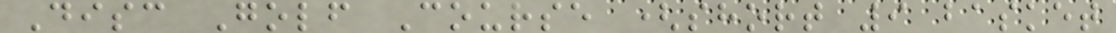Disc Golf Course (short 9 basket
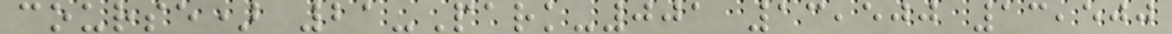course) 21-Park-001 13,500 13,500
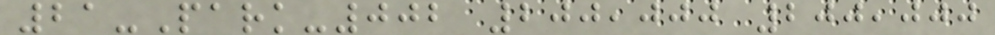21-Park-002 200,000 200,000
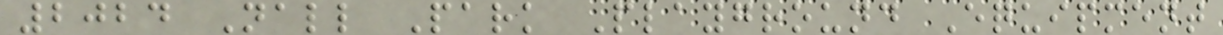2024 Nall Park Playground Equipment
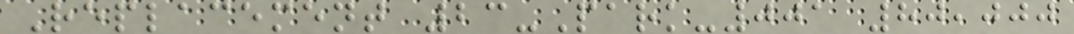Replacement 23-Park-001 80,000
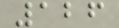126
